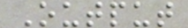Output
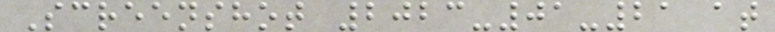Screenshot 2023-01-21 at
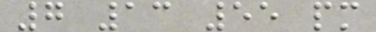7 13 55 pm
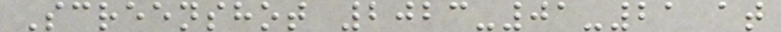Screenshot 2023-01-21 at
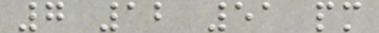7 12 51 pm
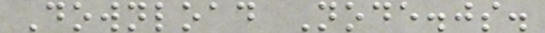Download Node.js.
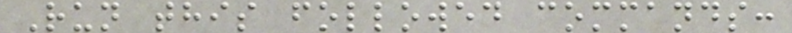Run this followed commands:
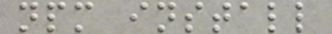npm install
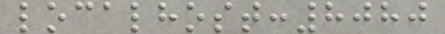localhost:8080
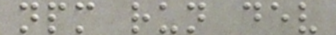npm run dev
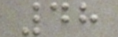48
